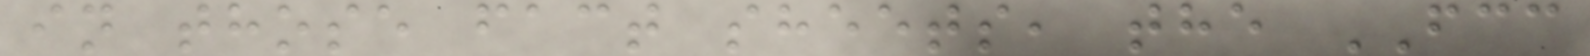in those fact sheets, the FCC
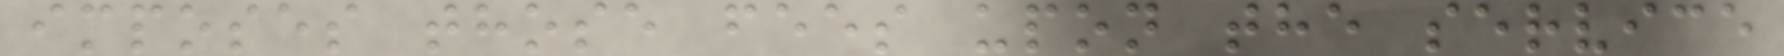imposes those fees upon the service
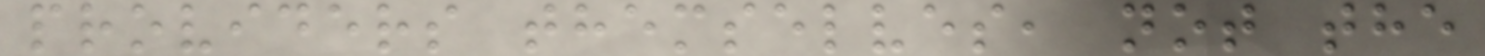providers themselves, not the
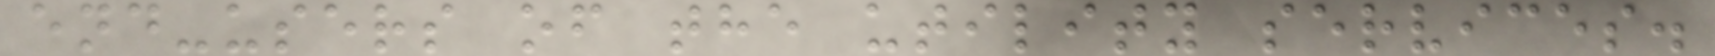end-users of the utility services.
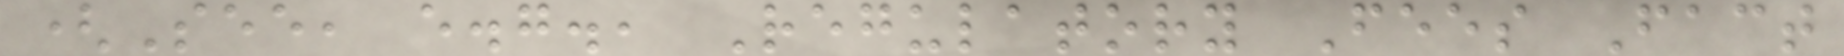(See, e.g., Regulatory Fees Fact
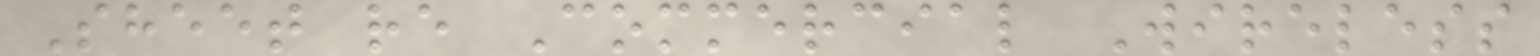Sheet re Commercial Wireless
